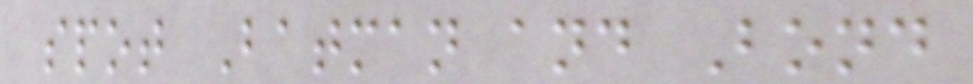spot Batman and Bond
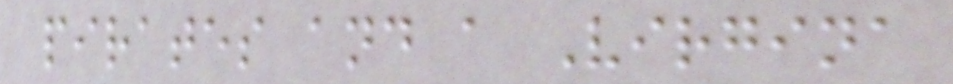pirates and a Virgina
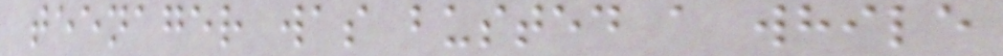teenager was busted a while
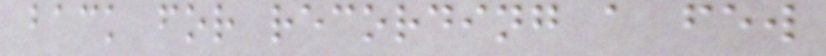back for recording a few
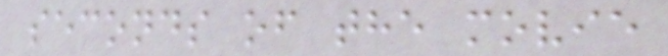seconds of the movie
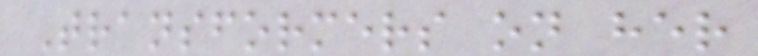Transformers on her
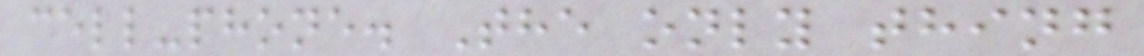cell-phone. The only thing
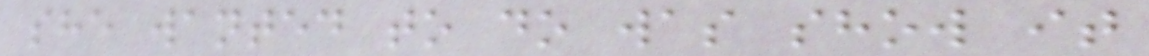she wanted to do was show it
